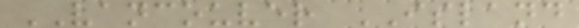VANCOUVER ISLAND
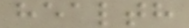health
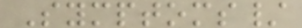Symptoms/
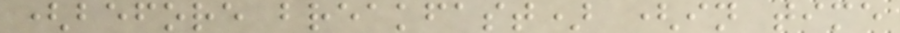(before breakfast) (in time
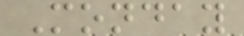Monday
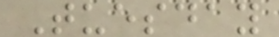Tuesday
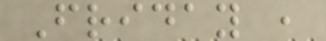Friday ,
